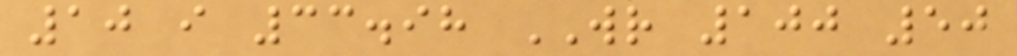10 i 33.98 WR 100 50
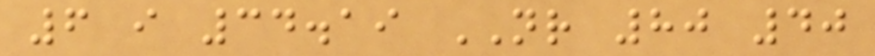6 i 34.19 NR 80 40
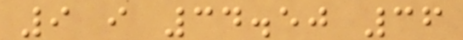9 i 34.50 36
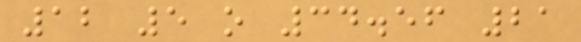12 5 o 34.56 21
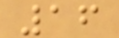16
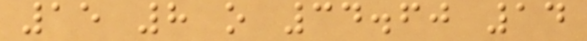15 8 o 34.60 14
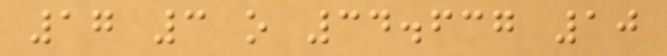17 3 o 34.637 10
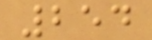254
